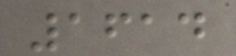1614
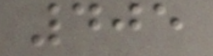405
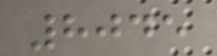8045
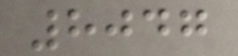8047
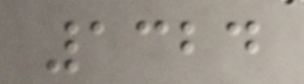1324
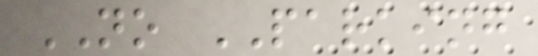NO PARKING
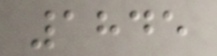1845
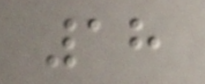18
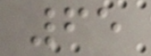65
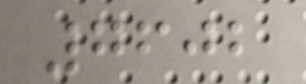7602
